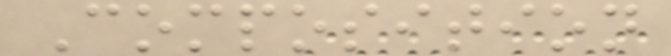Composition
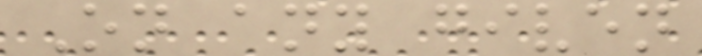On any given
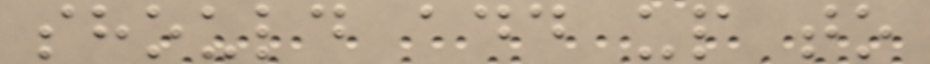should add up to
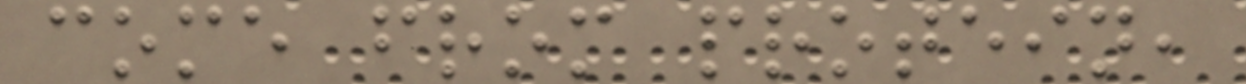come from protein,
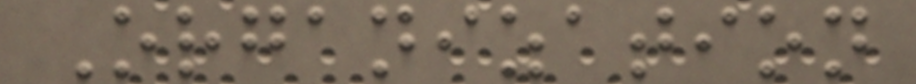Organization
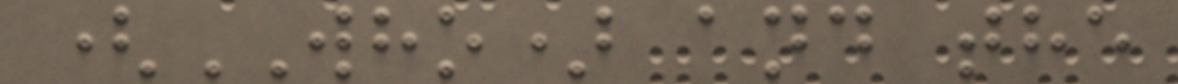(WHO) and the
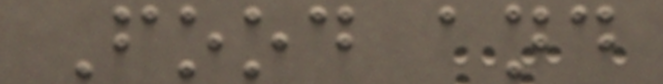Food and
